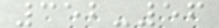352-56
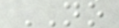NO
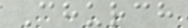Church
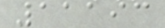11193
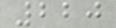220
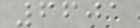6601
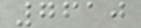7610
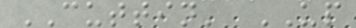CUTTIN' UP
